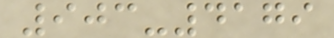903-4179
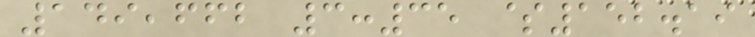149,662 3:35 $152.19
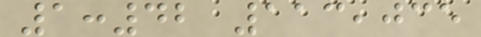1:42 113,035
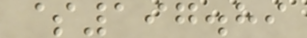$197.89
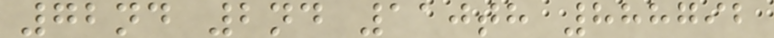72nd 2nd 110th 888792
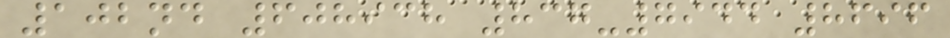102nd 608938 837-7944 8696
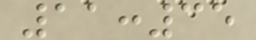11:35
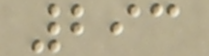293
